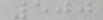500
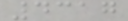4317
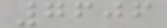7606
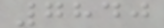7840
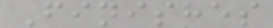Finishes
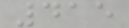415
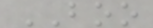BOO
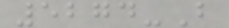5274-B
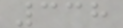338
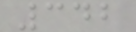342
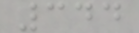344
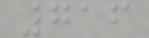716
